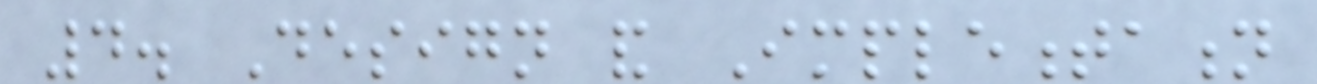4. Design and Implementation
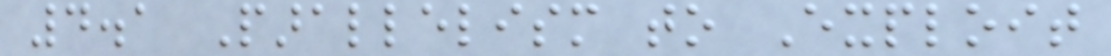4.1 Parallelism to Exploit
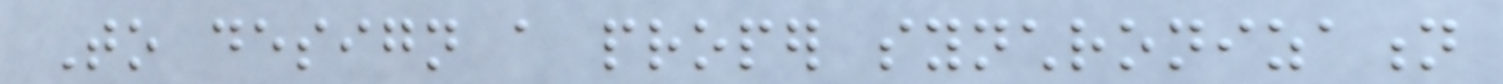To design a proper synchronization
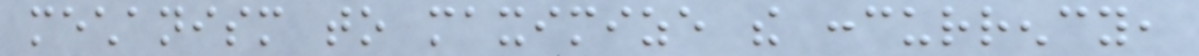mechanism to maximize the concurrency,
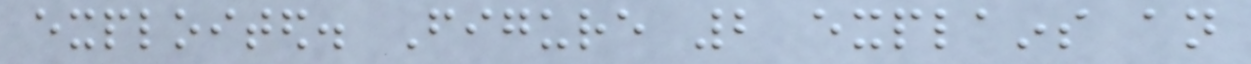exploited. Figure 2 explains an
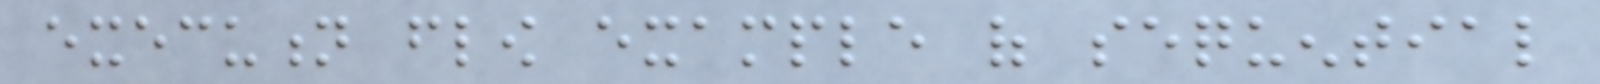execution flow example of sequential
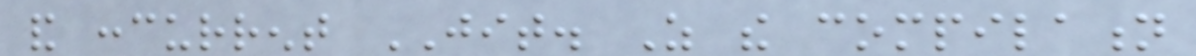and concurrent JIT. As the compilation
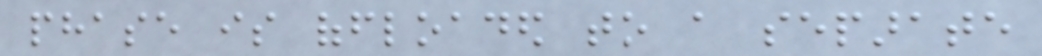phase is offloaded to a separate
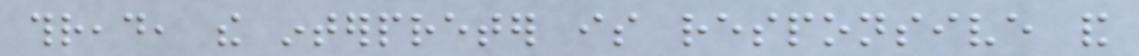thread, the interpreter is responsive and
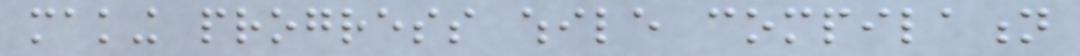making progress while compilation
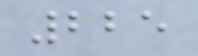225
